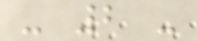- 2 -
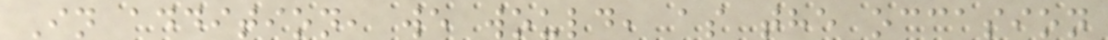In addition, we would, as the occasion
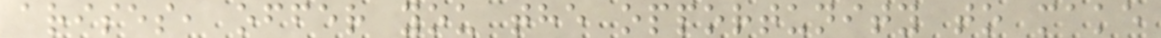arises, offer you the opportunity to make
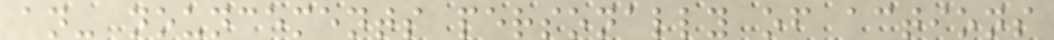an- nouncements personally of actions
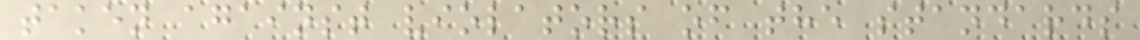taken against violators of the standards
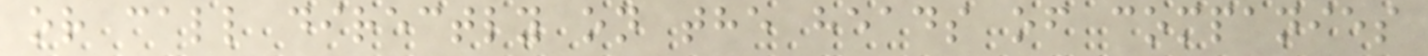or call directly on the heads of companies
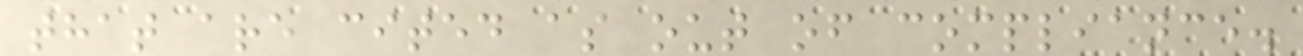that are cited as out of compliance.
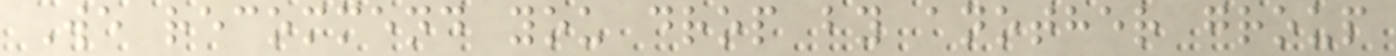We recommend you drop by another group
